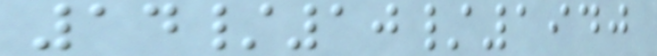14/10/1940
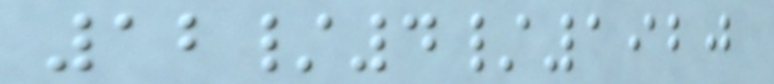12/4/1920
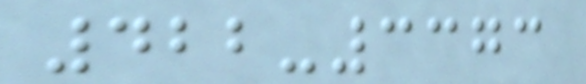422-3373
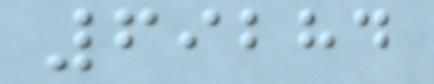69284
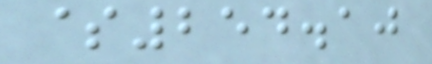$254.10
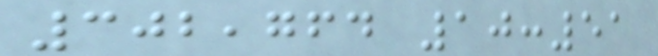302,764 10:51
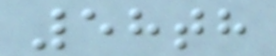58th
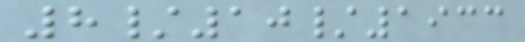8/10/1933
